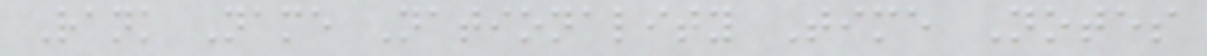Rank Name Nationality Time Notes
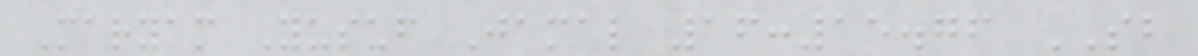Maryam Yusuf Jamal 16:15.76 SB
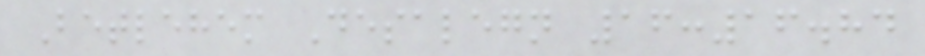Betlehem Desalegn 16:16.84
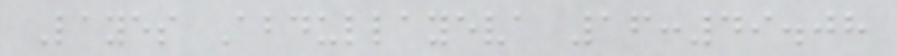Layes Abdullayeva 16:49.08
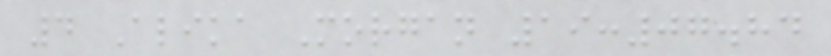4 Alika Morgan 19:07.84
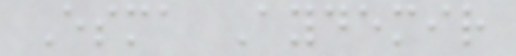Esma Aydemir
